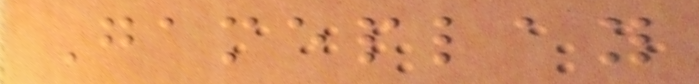Gameplay
